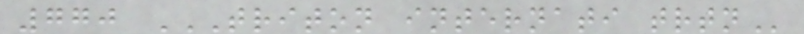770 TRITON INTERNATI TRTN
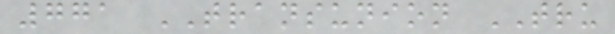771 TRANSUNION TRU
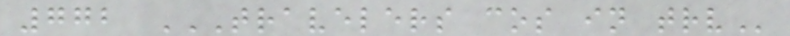772 TRAVELERS COS IN TRV
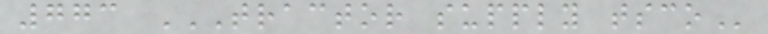773 TRACTOR SUPPLY TSCO
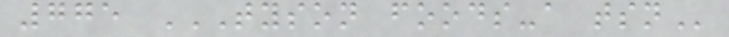775 TYSON FOODS-A TSN
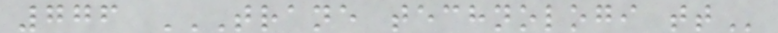776 TRANE TECHNOLOGI TT
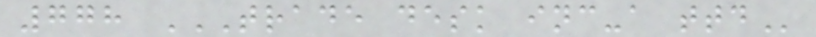778 TRADE DESK INC-A TTD
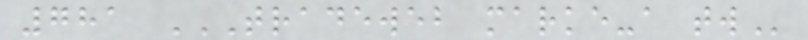781 TRADEWEB MARKE-A TW
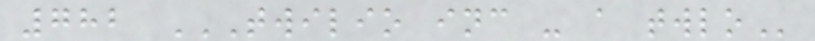782 TWILIO INC - A TWLO
